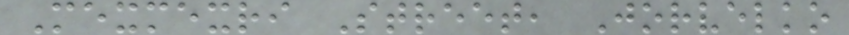Mexmexri Street, Jorvelko
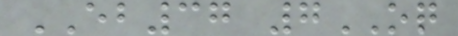EB37 7OQ
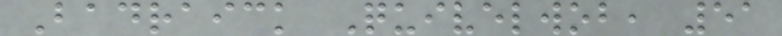Badraick Quivelwob, 51
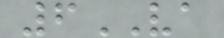6VA
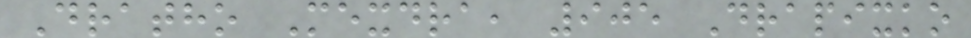Dratho Mexdra, 905 Drapixko
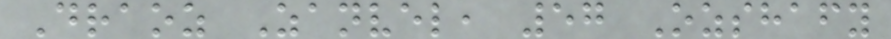Draoz Zanvel, 57 Ozshafy
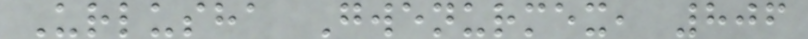Urlusha Gwenurmex, 806
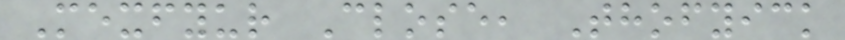Mexfyur Close, Thofyick
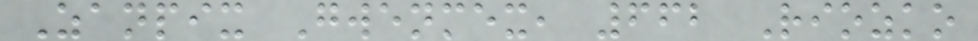Zanpix Gwenmex, 662 Riozko
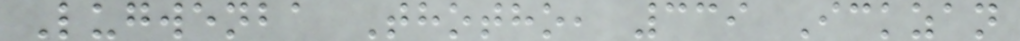Lugwenba Thotho, 339 Ickzan
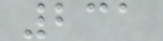231
